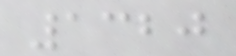1320
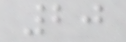20
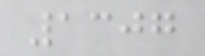1307
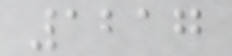1217
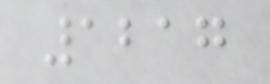1217
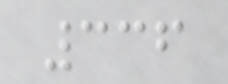336
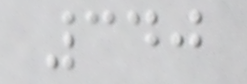340
